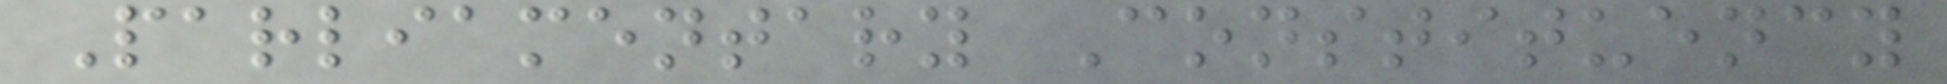Parliamentary Constituency
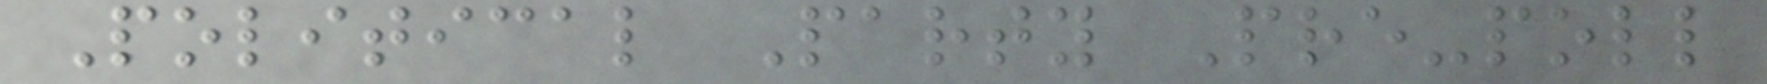Political Party Pre-poll
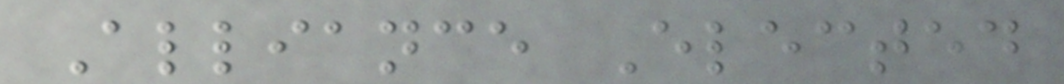Alliance Elected
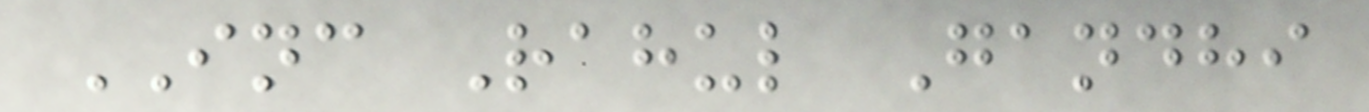INC Rahul Gandhi
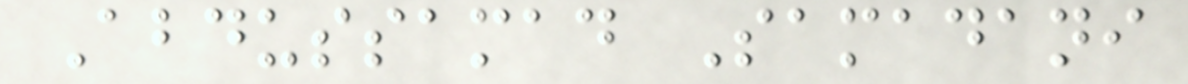Abdussamad Samadani
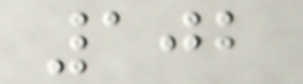102
